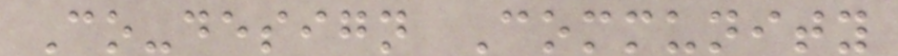Co-design Community
